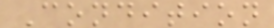Condition
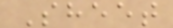Sheet
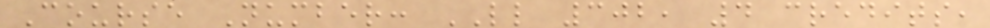Course Number: LL 302, 4 credits,
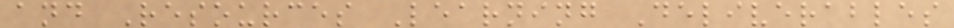and Resources Learning Deliverables
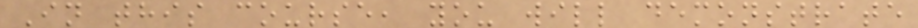In this course, you will demonstrate
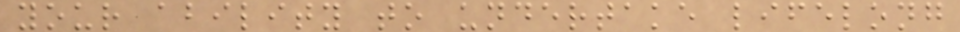your ability to undertake lifelong
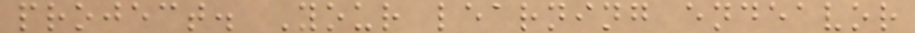project. Your learning endeavor
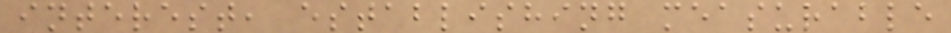interest, establishing measurable
